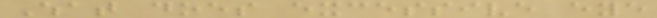What does excessive eye
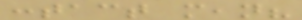contact mean?
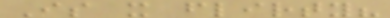Is it flirty?
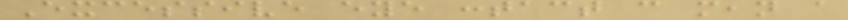Excessive eye contact can mean a
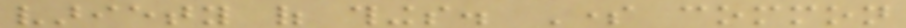variety of things. Some common
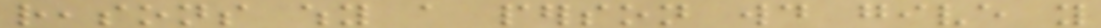reasons why a person would give you
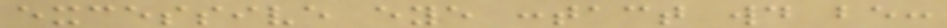excessive eye contact would be:
